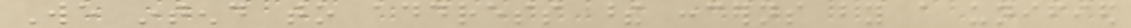We intend to address these concerns by a unified
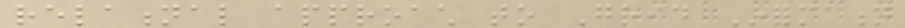relational approach to Grid Information
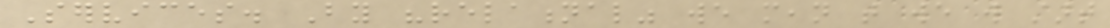Services. By "relational" we mean that we will start
